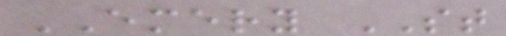EMERY ST
